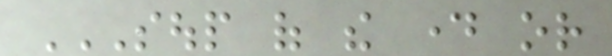SOUP OF THE DAY OR
